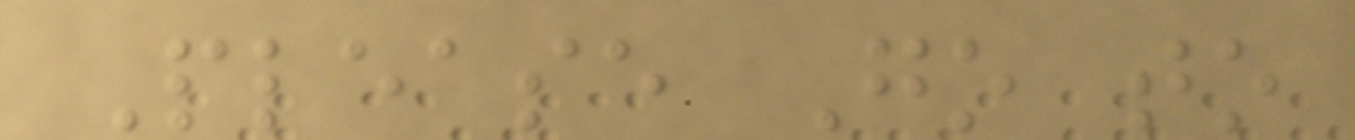Please Go to
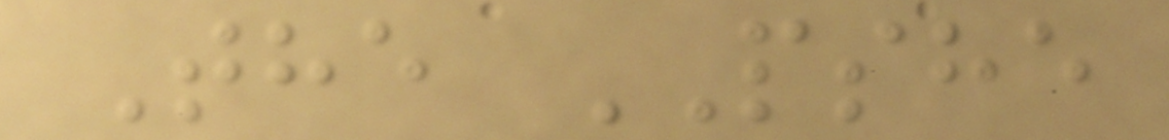The PSHE
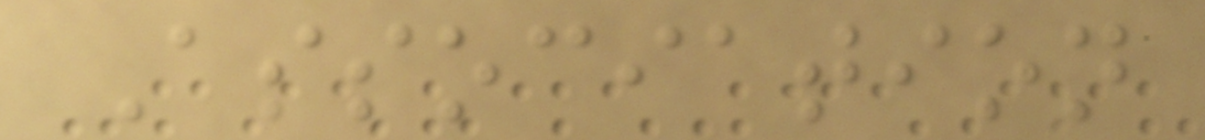Association
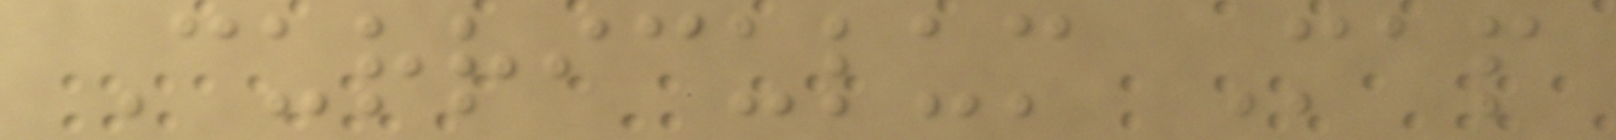Curriculum Map
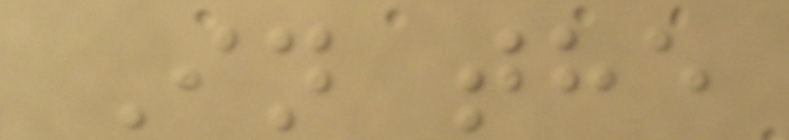In the
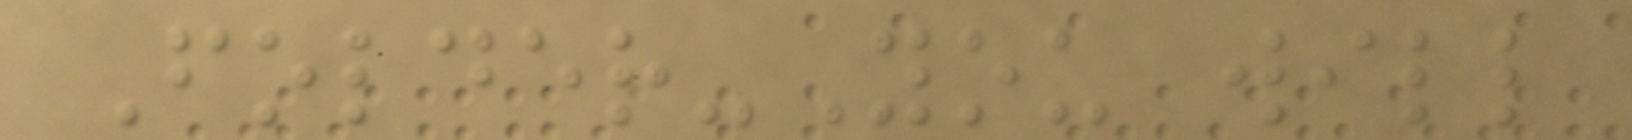Folder-You will
